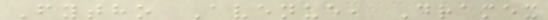Fytho Avenue, Dramex
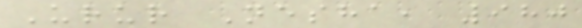Urur Nesha, 980
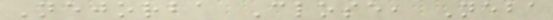Nejorba Close, Neba
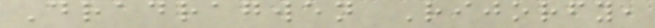Dradragwen Rijorfy,
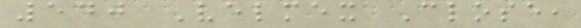540 Velmex Close,
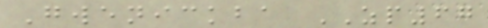Gwenickba ZP67
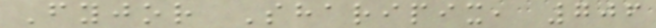Fyjor Sharipix, 706
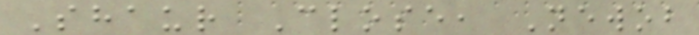Shaur Close, Newob
